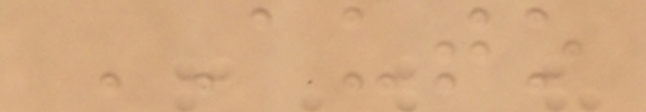AUTO
